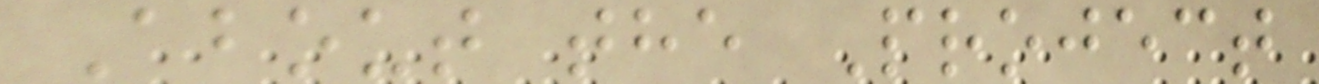About the Project
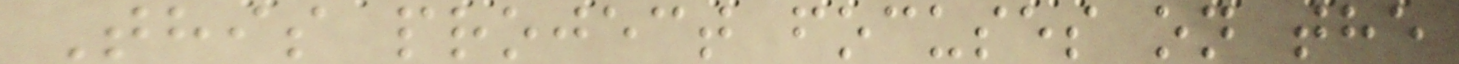This project focuses on the
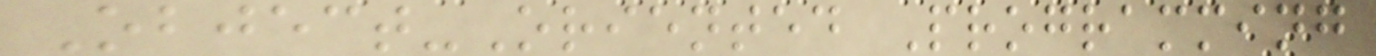Object-Oriented Programming
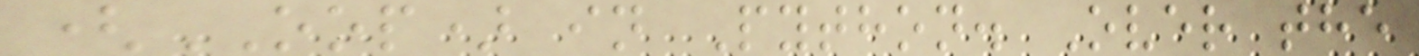(OOP) in Python. Over the
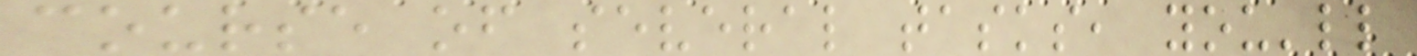course of several tasks, you'll
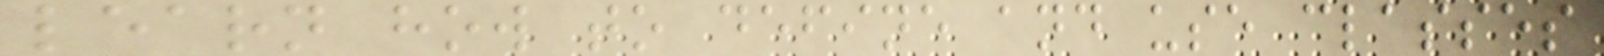learn how to define and use classes
